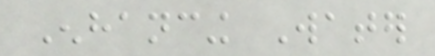Enhancing Water
